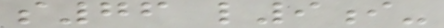s76 l9i-
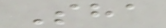Sha
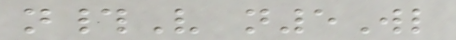n#V n5Wl
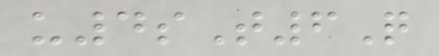u4sT6Q
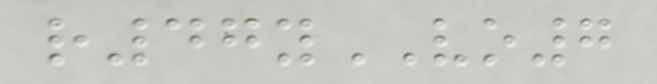r47yVO7
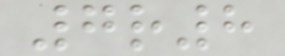7r8
